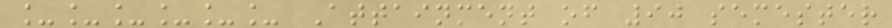______ Attainment of 90 semester
